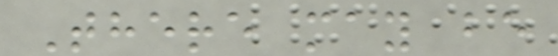There may be
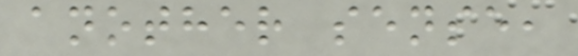another sense,
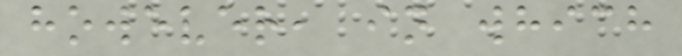however, in which
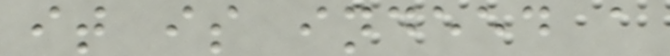it is indeed a
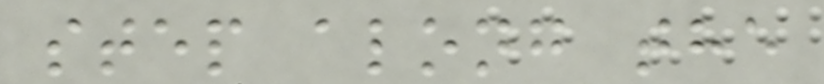step along the
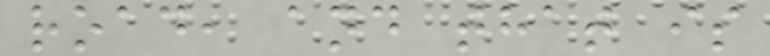road, and that is
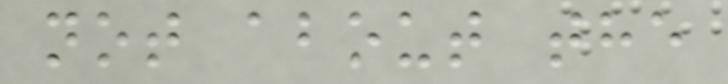not about the
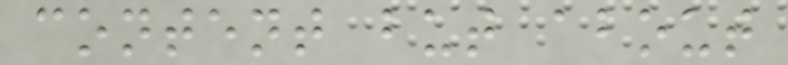content but about
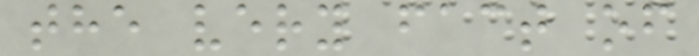the very fact of
